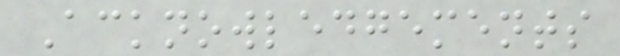Acknowledgements
